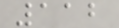112
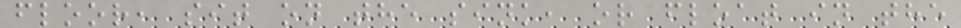floor, sit on the sink, or float in the
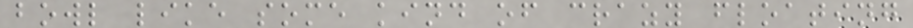bowl like some kind of crazy floating
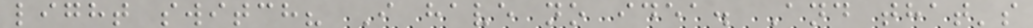light switch? I have no idea. And that's
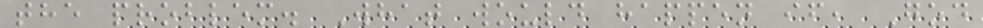the problem. What would happen if, God
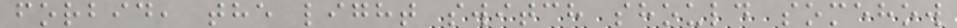forbid, the light switch should somehow
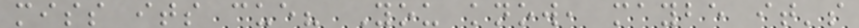miss its cue? You know, maybe it's
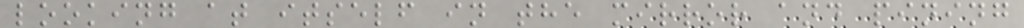looking at itself in the mirror and pining
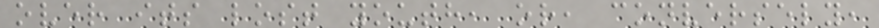over its lost youth, or, conversely,
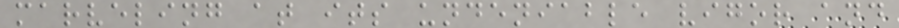marveling at its undeniable vigor and
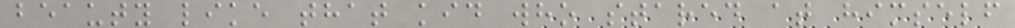beauty like that kid who stared at himself
